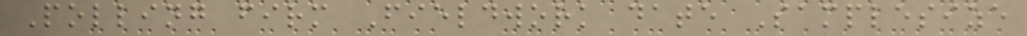Polling firm Fieldwork date Samplesize
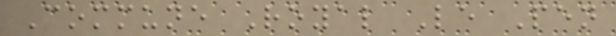Commune Royal Le Pen
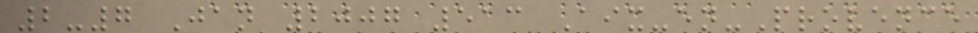2-7 Jan 2007 513 Aix-en-Provence
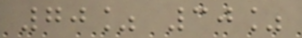70% 30%
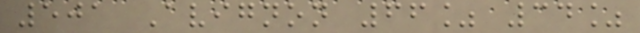501 Avignon 66% 34%
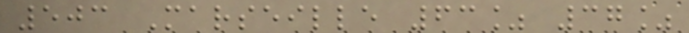503 Marseille 63% 37%
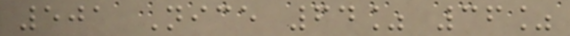501 Nice 64% 36%
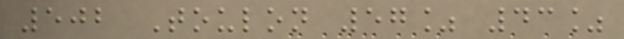502 Toulon 57% 43%
